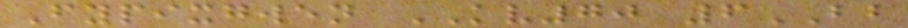Fypixgwen KV70 6BB
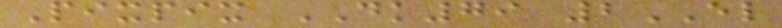Pixpix DK79 2EL
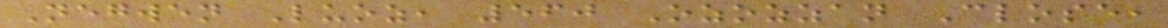Negwen Luoz, 560 Ozozzan Close,
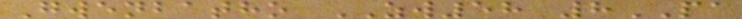Gwenbatho ZW58 8PA
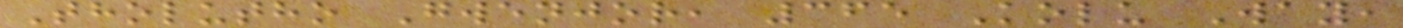Tholutho Gwenjor, 365 Kolu Way,
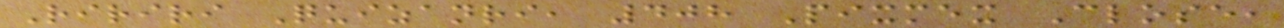Ririri Quizanri, 408 Pixmex Close,
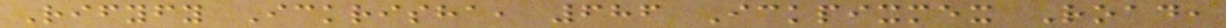Rifyfy Ickrisha, 686 Ickpixmex Road,
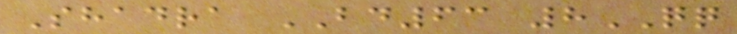Shadra BD63 8QQ
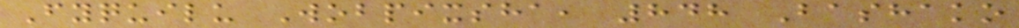Fyquilu Wobpixsha, 848 Bashako
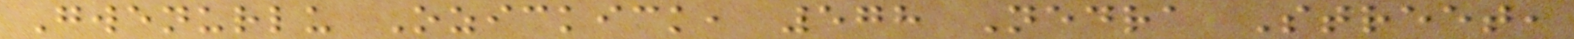Gwenurlu Ozickick, 578 Nedra Street,
